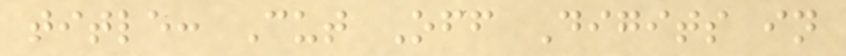title: Cut Off Digits in
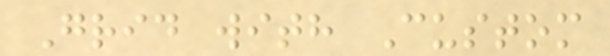Grid with Custom
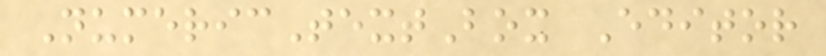NumericTextBox Editor
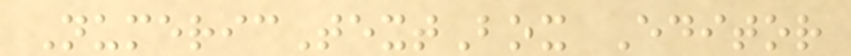NumericTextBox Editor
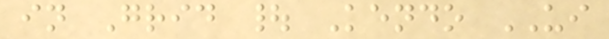in Grid | Kendo UI
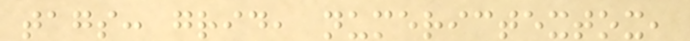tags: grid, numerictextox,
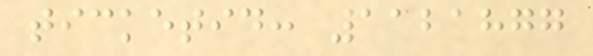ticketid: 1121877
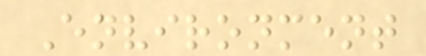Environment
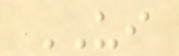UI
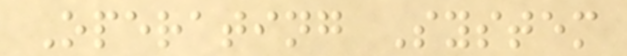Operating System
